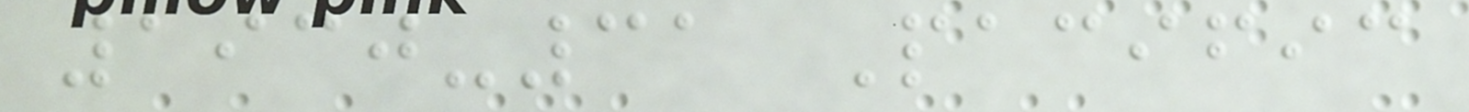1930-31 Pacific
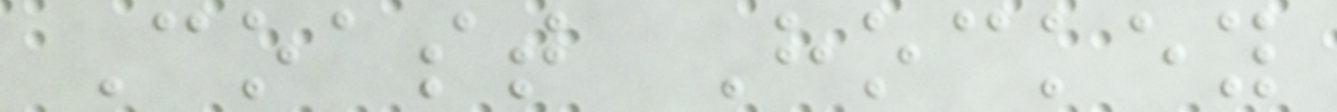Coast Hockey
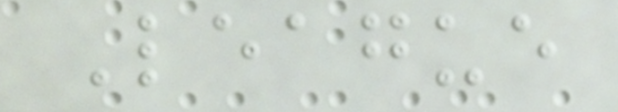League
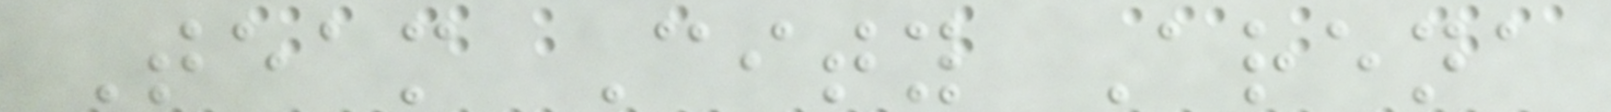Team City Arena
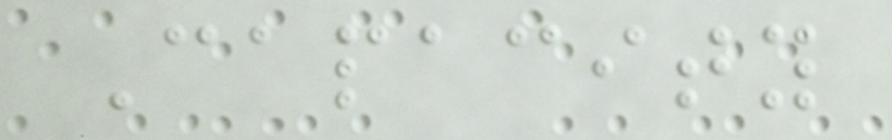Capacity
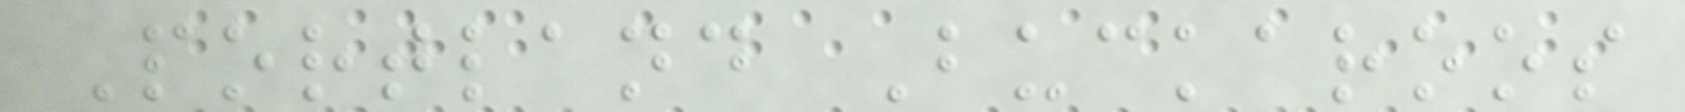Portland Buckaroos
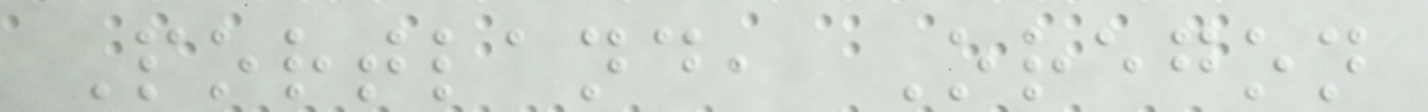Portland, Oregon
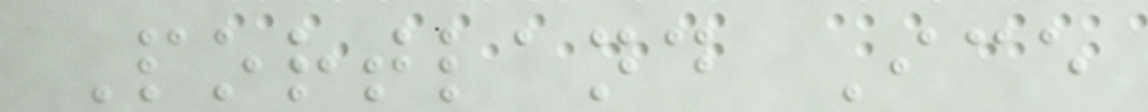Portland Ice
